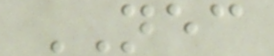NEC
